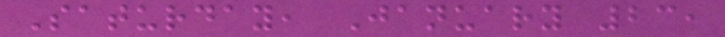Saturday, January 23,
